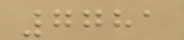7781
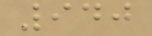940
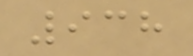938
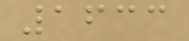1633
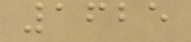1625
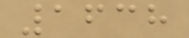1638
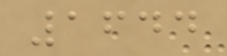1644
